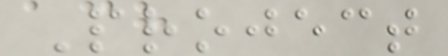Project
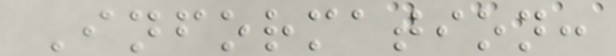Information:
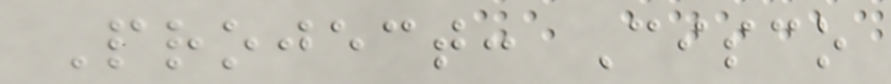Project: Cisco
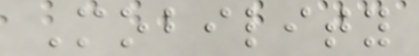Mobility
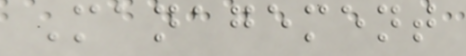Management
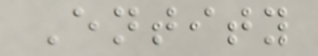Entity
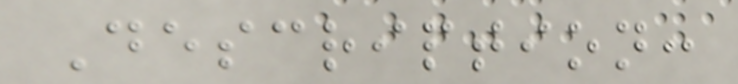Description:
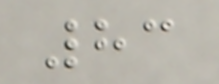83
